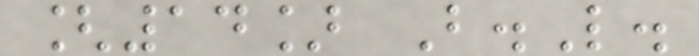[14] B.L.
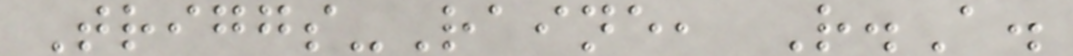Triggs-Raine, R.A.
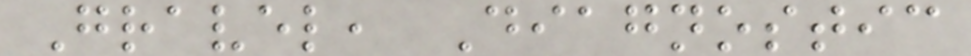Gravel, Diagnostic
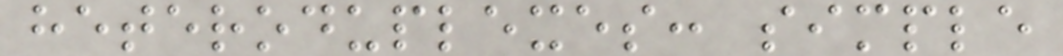heteroduplexes: simple
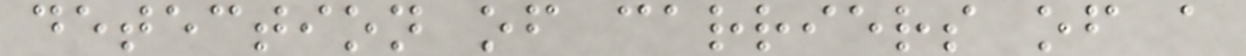detection of carriers of a
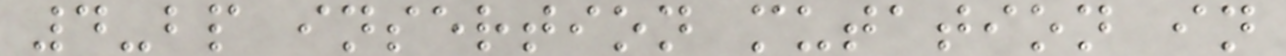4-bp insertion mutation in
